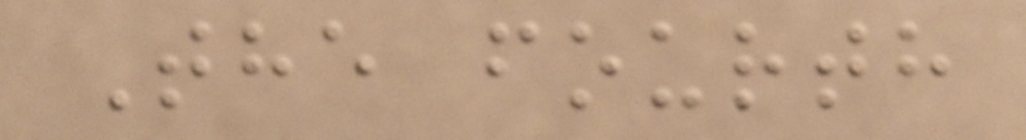The fourth
